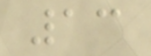13
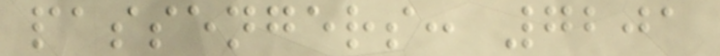passengers: 7201
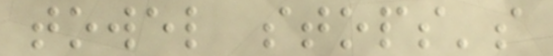towel stops's
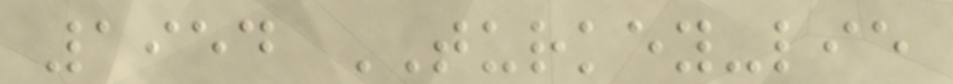1954 TURKEY-lie
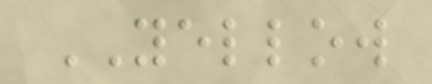YELLOW
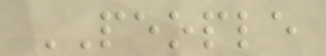PEOPLE
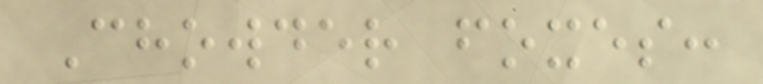Chowder foxes:
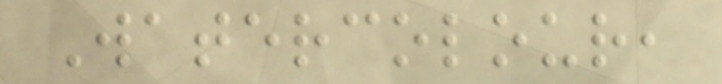Watercolour,
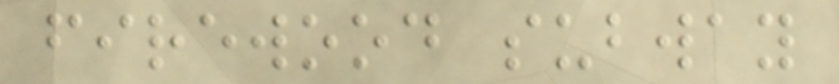firewood subway
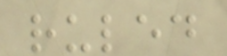ruled
